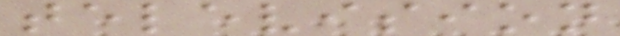television
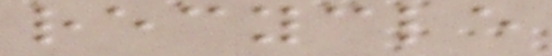recycle
